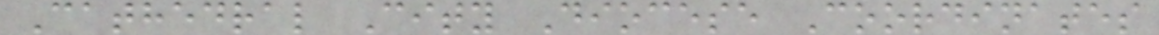Cathedral City Diocese Coordinates
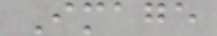Image
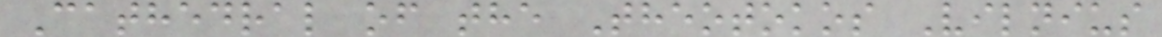Cathedral of the Theotokos Vilnius
